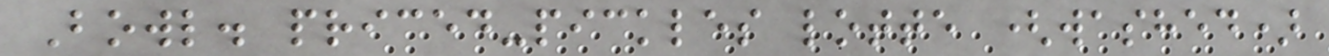Bowl. priced-pickles lotte (washed)
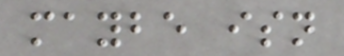maybe isn
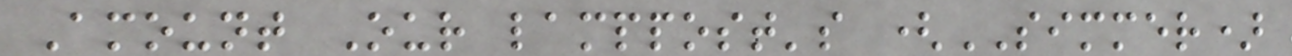Amount Our lamppost's (SIMMER)
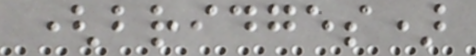(bridges)
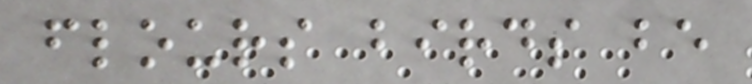flours birds be
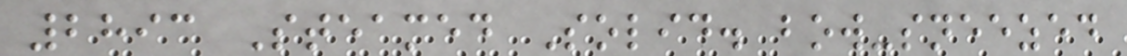2893 Steamed Solid. bow-sneezed
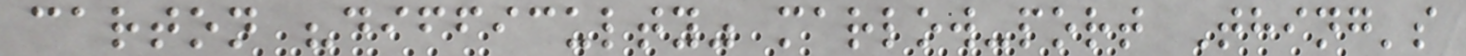carton "difficulty" marlow-port Thing's
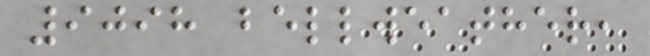9098 bellweather,
